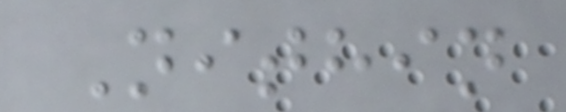Nithin
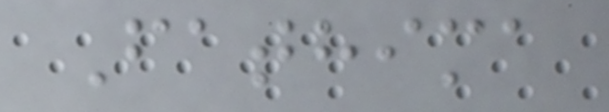Fathima
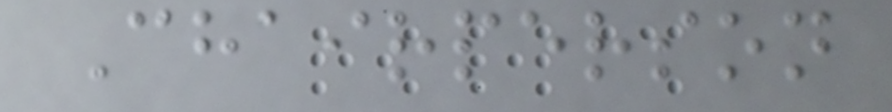Chairperson
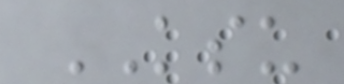KSU
